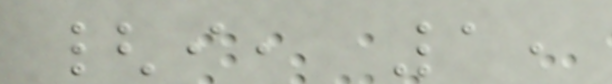{i, 1,
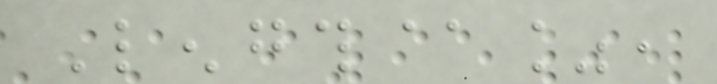Length@%,
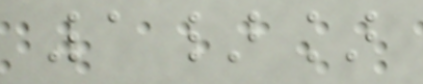1}]
